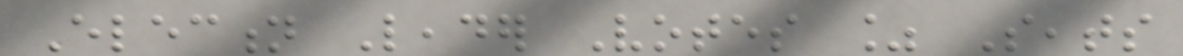Election Leader Votes % Seats
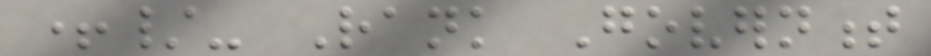+/- Rank Government
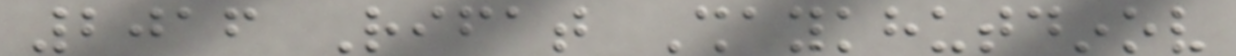2016 Rifat Shaykhutdinov
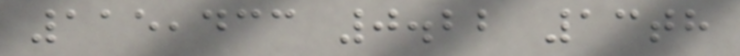115,433 0.22 13th
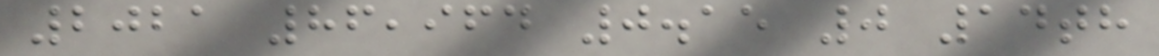2021 86,964 0.15 0 14th
